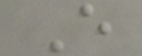E
